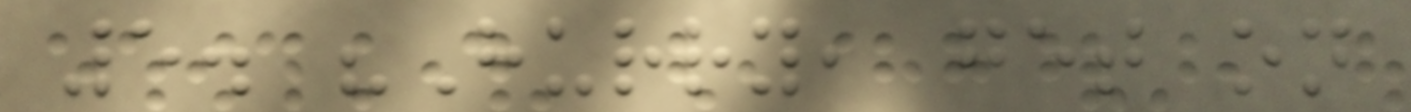5. "Hurry, get on
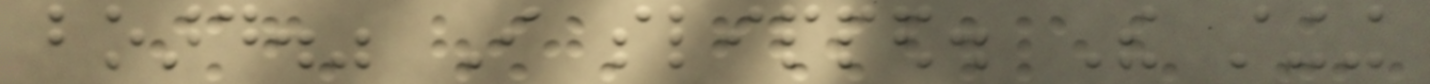board." I slipped. The stinging
